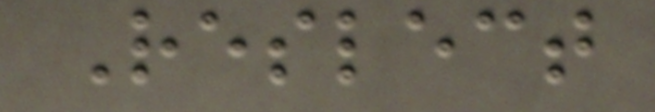Reslect
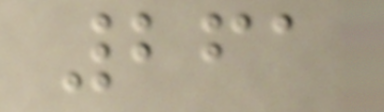261
